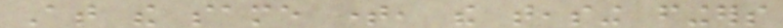At the same time, the teasing fingers
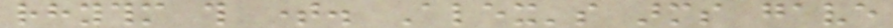rhythm this time. Alex's arms gave
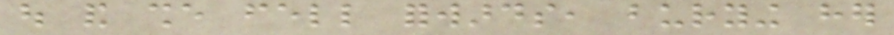out and she fell forwards, burying her
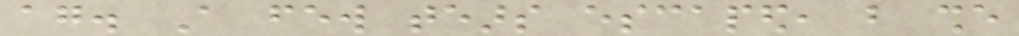again. A few tears escaped, but she
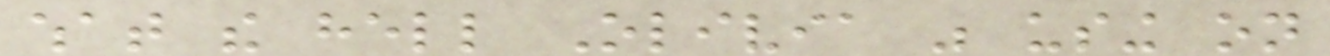what the hell Olivia was using on
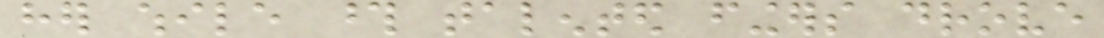her while those talented fingers drove
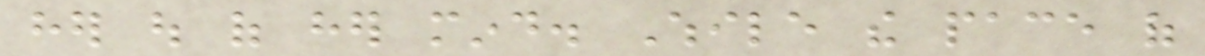her out of her mind. While the pace of
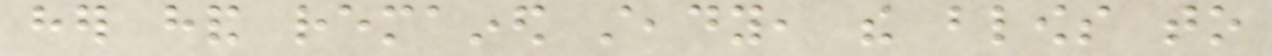her hand remained steady, the blows to
